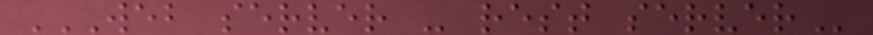WEB SERVER - REST SERVER
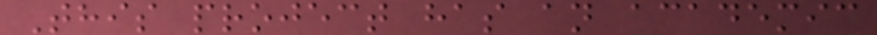This project has an academic
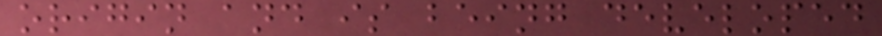origin and is being developed
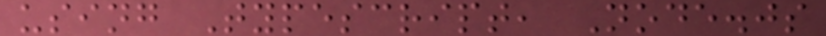using Typescript, Node.js
